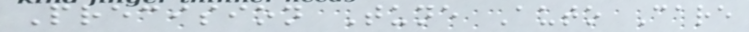Precision Tune Auto Care
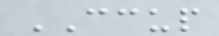CCUP
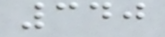340
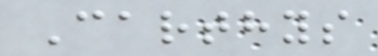Carthys
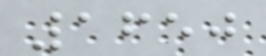1650
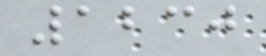1230
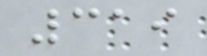319
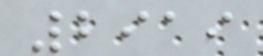2919
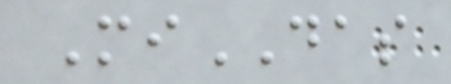MiDAS
